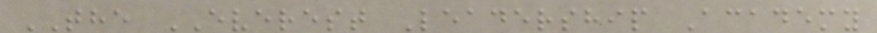THE EVEREST Leadership Academy
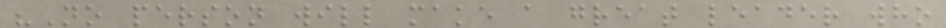"No person will make a great leader who
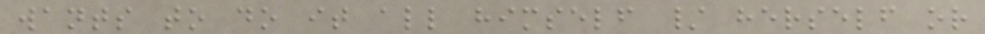wants to do it all himself / herself or
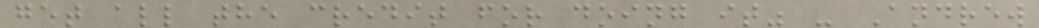get all the credit for doing it" - Andrew
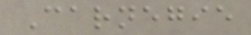Carnegie
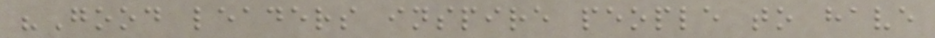"Good leaders inspire people to have
